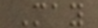May
